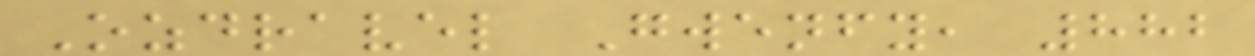Ozdravel Gwenfy, 882
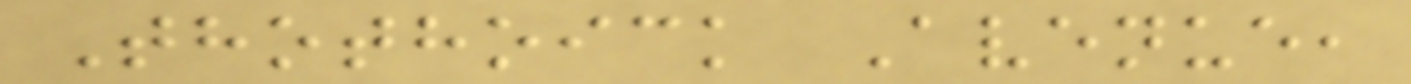Thothoick Avenue,
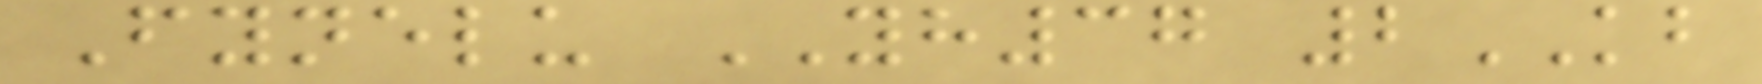Fynelu YH37 2KB
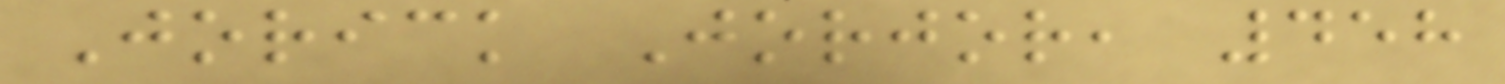Jorick Jorjor, 458
